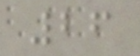26
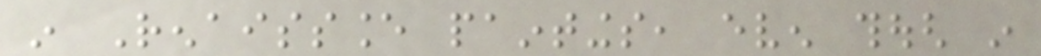in Renaissance paintings, even though in
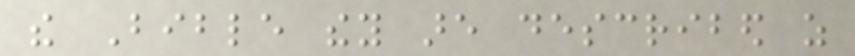the Bible they are described as
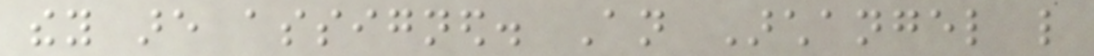they are assigned. An Archangel like
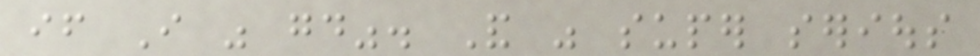if I was good". And was super serious
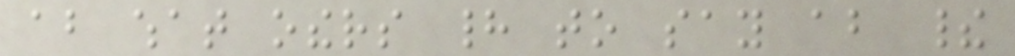about what others had to say about their
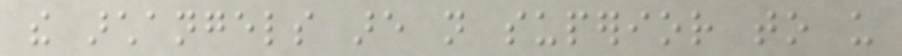the archangels are not superior to us
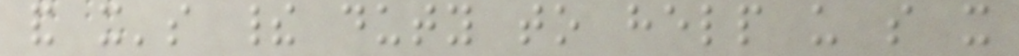and it's their duty to help us so it
